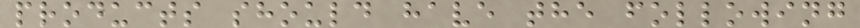products should have the following
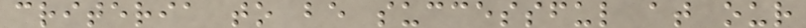criteria to be successful at our
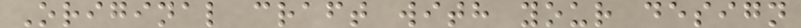Original craft with your design
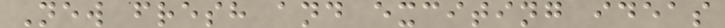New fresh and exciting ideas
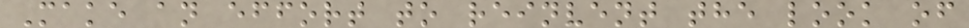Make an effort to reinvent the look of
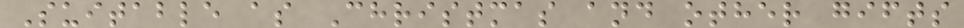Suitable as Christmas and other gifts
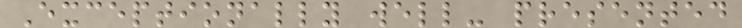Exceptionally well- presented
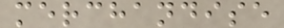merchandise
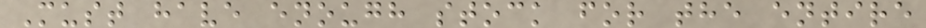Must have enough stock for the entire
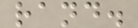rand.
